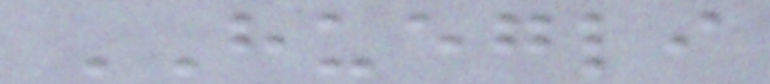HUEGLI
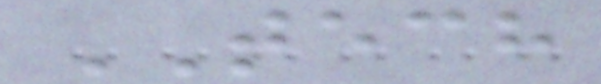TECH
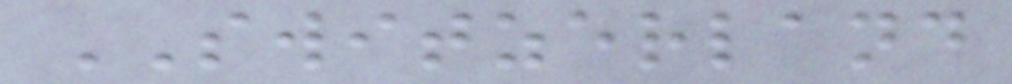SWITZERLAND
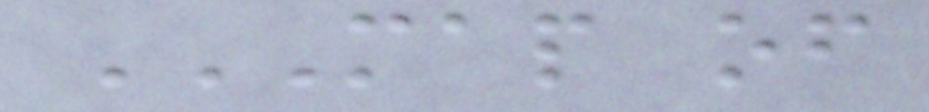MAP OF
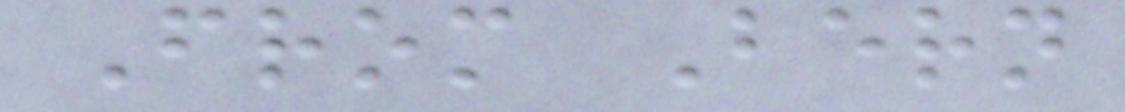From Bern
